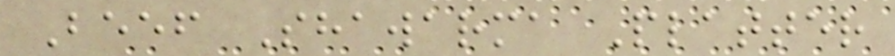Beef Shawarma Platter
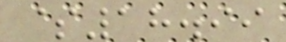$18.99
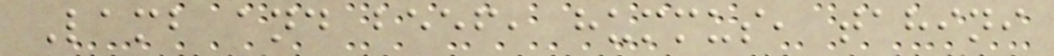Lamb and beef, hummus, tahini
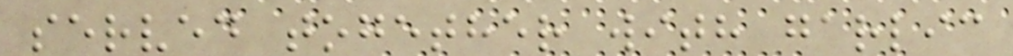served together with garlic
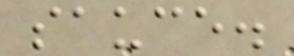sauce.
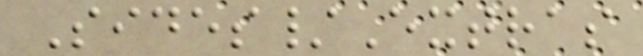Sides/Extras
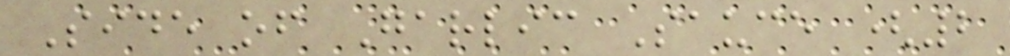Side of Garlic Sauce (2
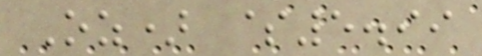Oz) $5.99
